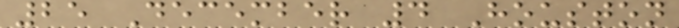25 December 4 Houston
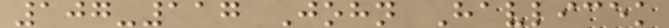107-117 John Havlicek
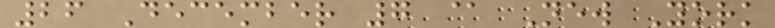26 December 7 @ New York
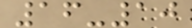16-10
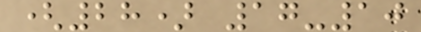(28) 17-10
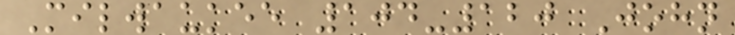Milwaukee 104-120 John
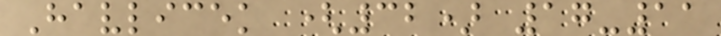Havlicek (32) 17-11
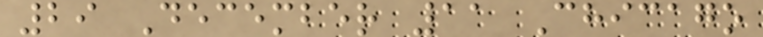29 December 11 Chicago
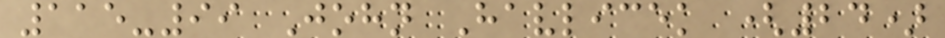115-99 John Havlicek (24)
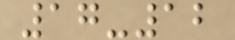17-12
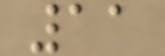11
